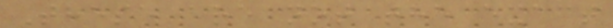These are not the exact
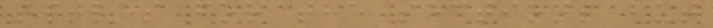titles for the sections but
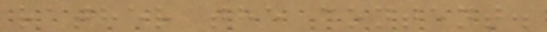rather the content.
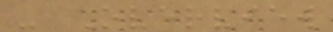- Overview
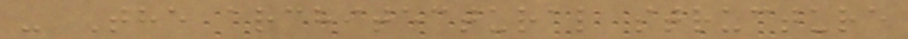- The architectural structure
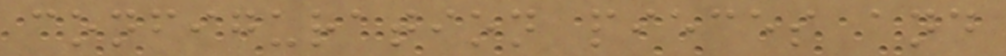configuration pieces and
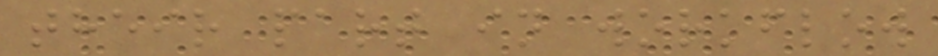their part in workflow
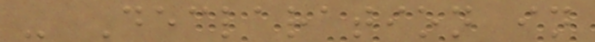- Declaration in
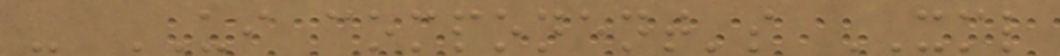- UI component's XML
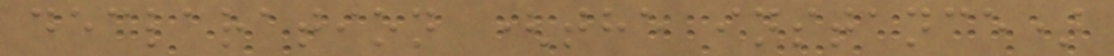declaration (the instance)
